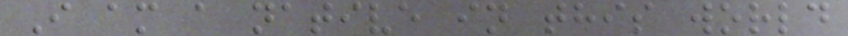I am a native in this world
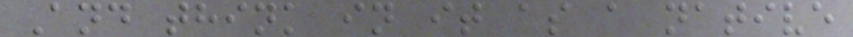And think in it as a native
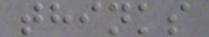thinks
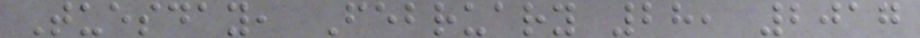Tuesday, February 28, 2017
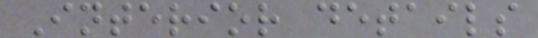Interior details
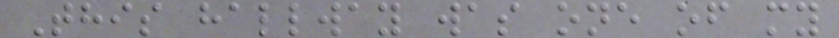This hallway was one of my
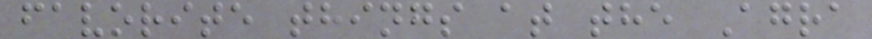favorite things at the Agra
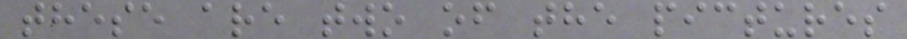these are two of the pictures
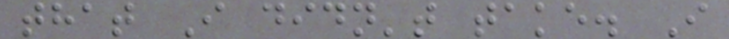that I didn't take. I
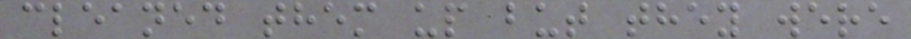cleaned them up but they were
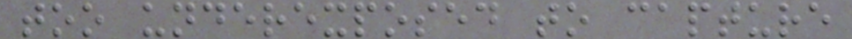too underexposed to capture
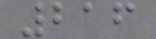216
